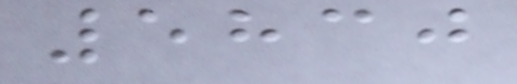5830
